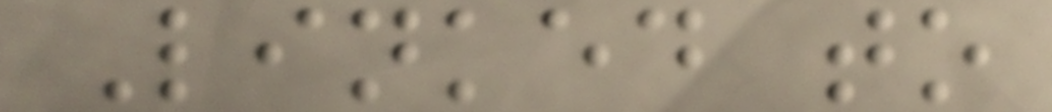Linked to
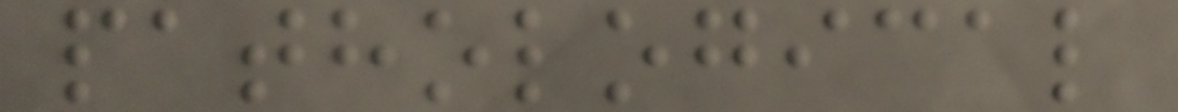pathological
